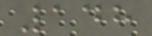148
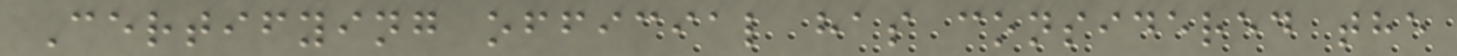Certifying official has considered the
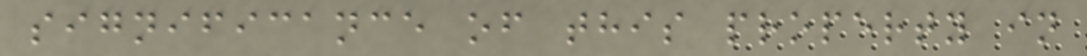significance of this property in
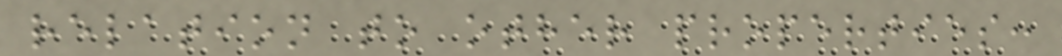relation to other properties:
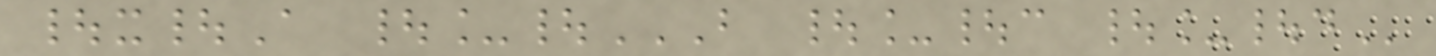|x|A |_|B |_|C |_|D
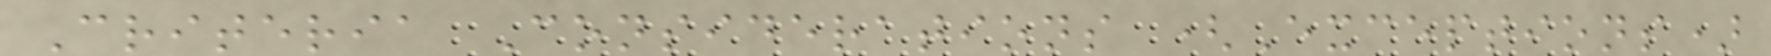Criteria Considerations (Exceptions)
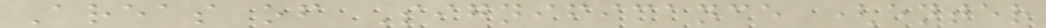Areas of Significance (enter
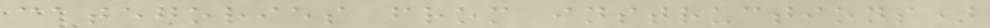categories from instructions)
